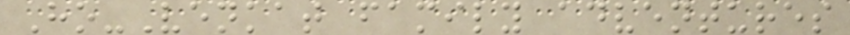Ho-Venkat family adventures
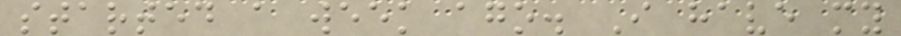started a week ago. I have my
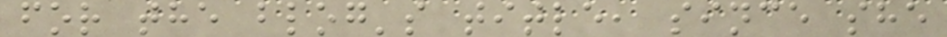for the blog's title, since she
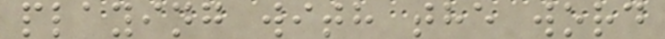playing with the word
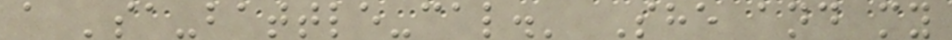a 'sa-battle-cal.' She and my
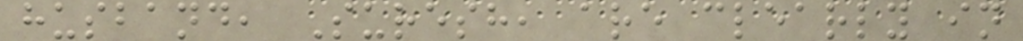husband, Suresh, are clearly in
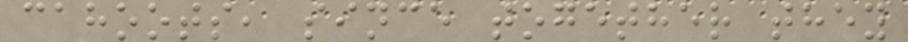cahoots, since together they
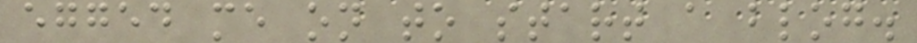egged me on to start a blog.
